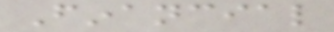Financial
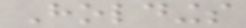Holdings
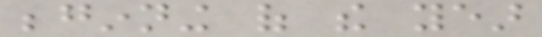beginning of the year
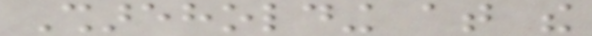Shareholding at the
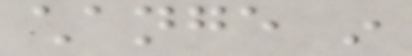change in
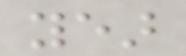year
